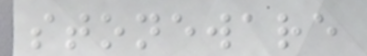stoneware
